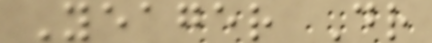Yeager Dr
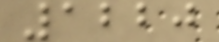1220
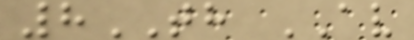8TH AV
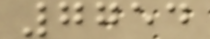7754
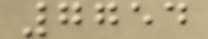7754
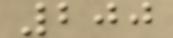200
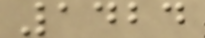1424
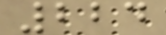224
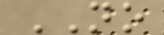NO
